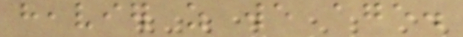heavier as we age.
